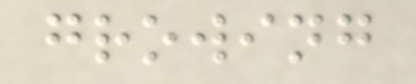growing
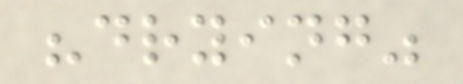"drying"
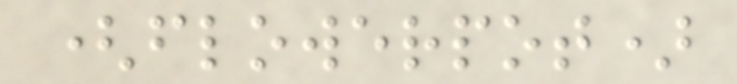(flowerpot)
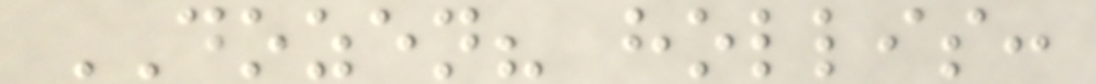DOZEN? hollis:
